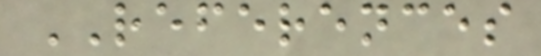REFERENCES
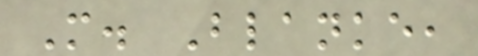M. Blanke,
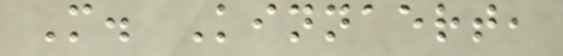M. Kinnaert,
